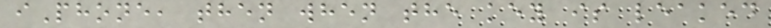iPhone, then when the key is leaked
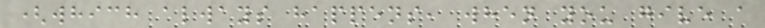(which always happens, when you give a
